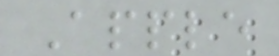Apple
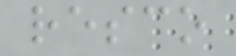resco
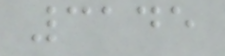3145
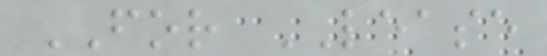FOR LEASE
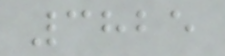3825
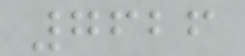7626
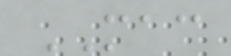MAC
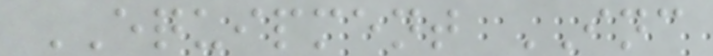EQUIPMENT INC
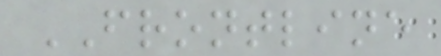FRONTLINE
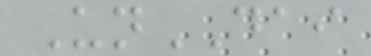UnDAI
